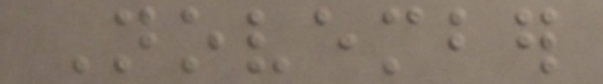November
